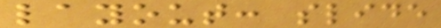layout: slide
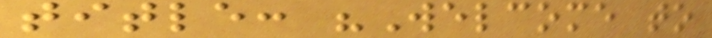title: "Welcome to
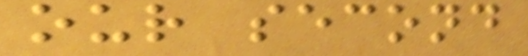our second
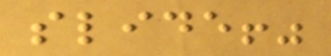slide!"
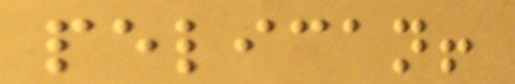pelican!
